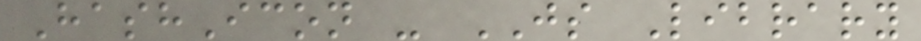HashIcon - JS Library
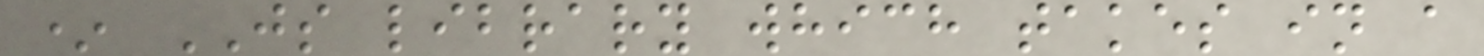* JS library which takes in a
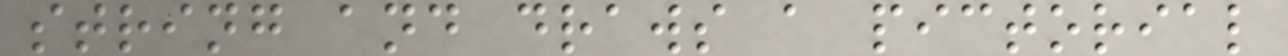string and draws a pictorial
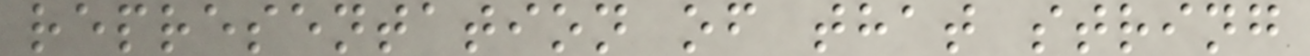representation of that string
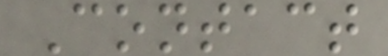Contact
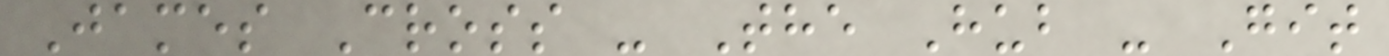James Cross - The Hub - Git
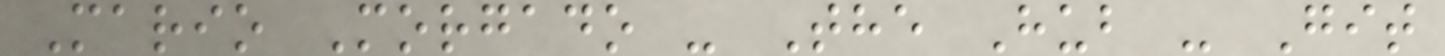Mario Morgado - The Hub - Git
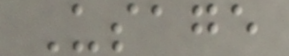Usage
